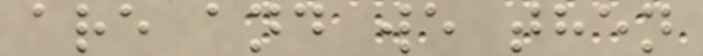are and we then
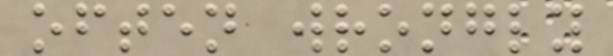often wrongly
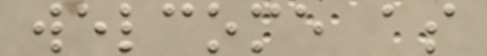welcome as
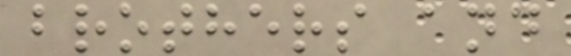brothers and
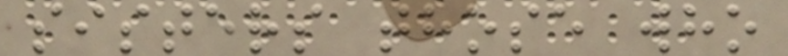sisters those who
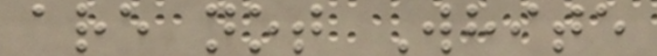are not White
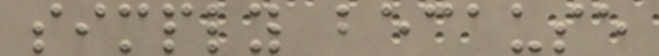simply because
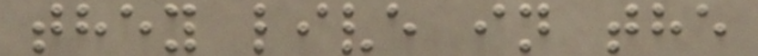they live in the
